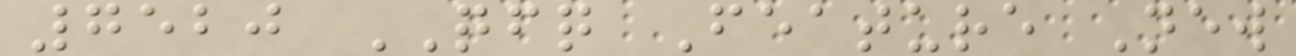7520 QFQ Feature New
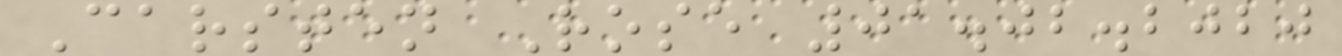Carsten Rose 01.02.2020
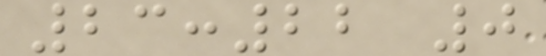23:22 0
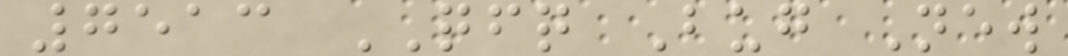7513 QFQ Bug New
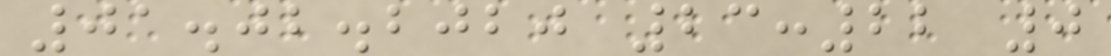01.02.2020 23:22 0
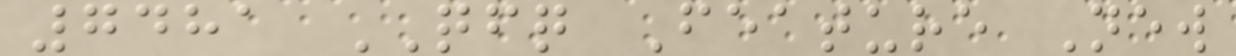7481 QFQ Feature New
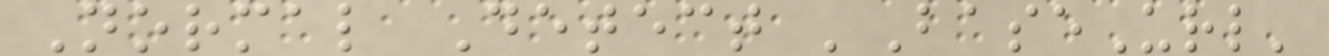Normal Detect 'BaseUrl'
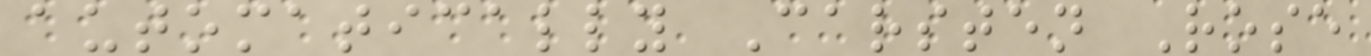automatically Carsten Rose
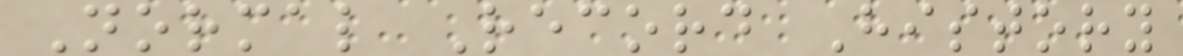Normal Record History
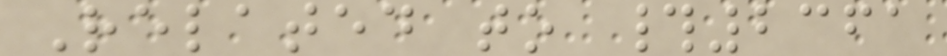Related to #2361
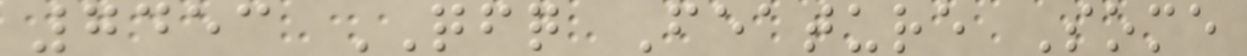7453 QFQ Feature Some
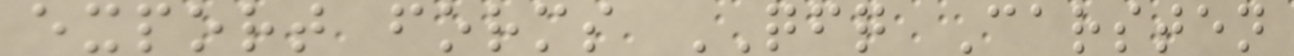export forms QFQ Carsten
